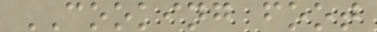COOKING foot
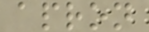apron
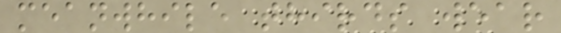meanwhile thirds wear
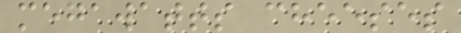megawatts cheeses
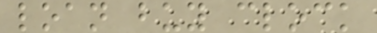loan buy clock
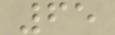65
